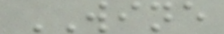WINE
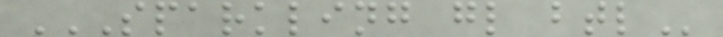SPARKLING GL BTL
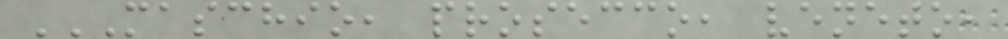MASCHIO, PROSECCO, VENETO,
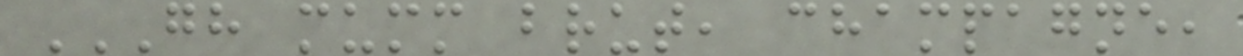GH MUMM BRUT, CHAMPAGNE,
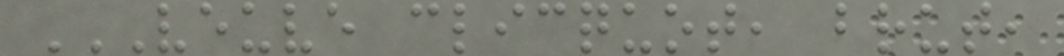VEUVE CLICQUOT, BRUT,
